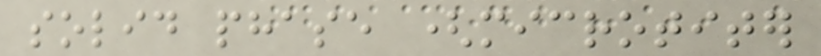solid phase (microtiter
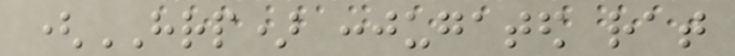(HRP) conjugated rat
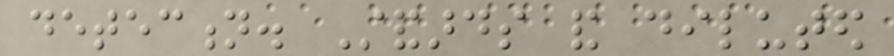detection. Standards and diluted
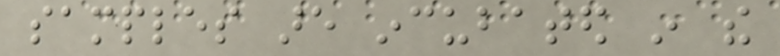samples are incubated in the
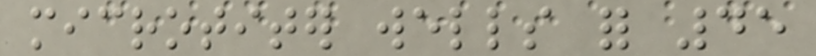microtiter wells for 45
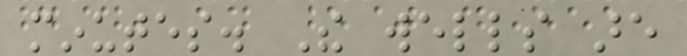minutes. The wells are
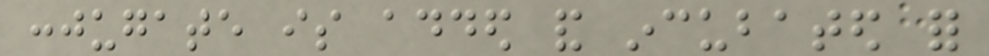conjugate is added and incubated for
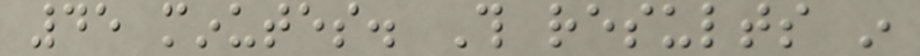45 minutes. This results in
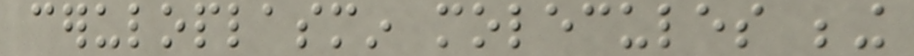ceruloplasmin molecules being
